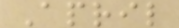April
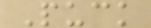Puck
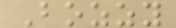Bozzy
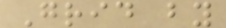Grid by
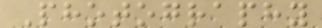Photography
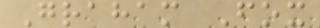Graham Fox
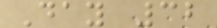Day 32
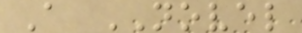A NOVEL
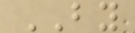BY
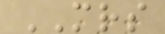MRS
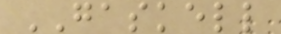GASKELL
